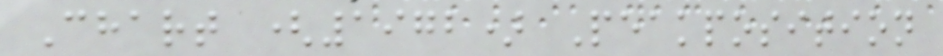Chart (1972) Peakposition
